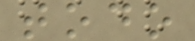todo
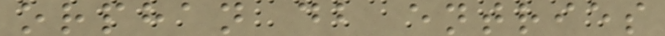orphan db entries
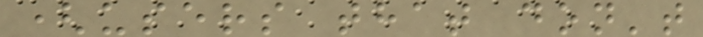(users that don't
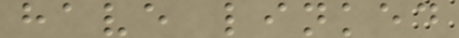have linked
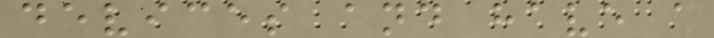devices and have a
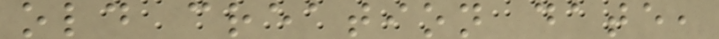old creation date,
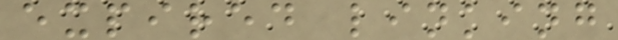expired linking
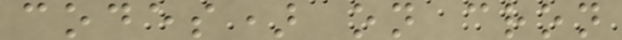codes) on cron
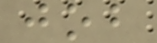job
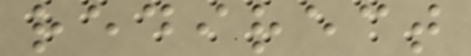redirect
